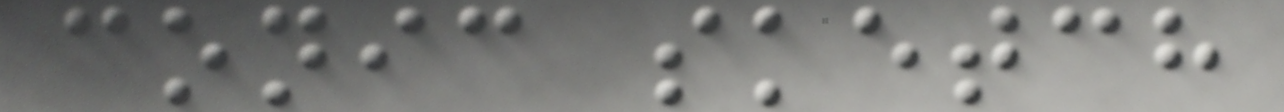conic sketch
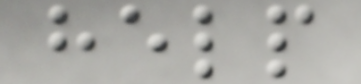help
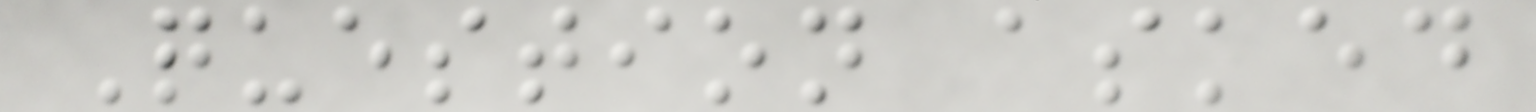Question asked
